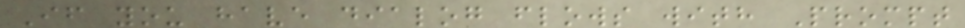If you have dialog flows with Prompt
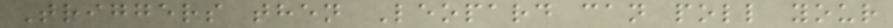Triggers then Leopard can poll your
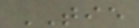TIE
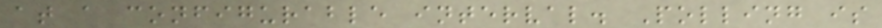at a configurable interval. Polling is
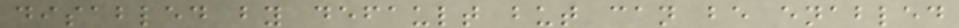disabled by default but can be enabled
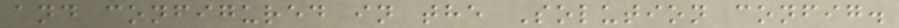and configured in the Solution config.
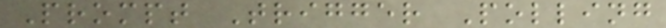Prompt Trigger Polling
